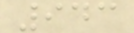943
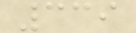339
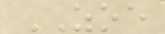ZOE
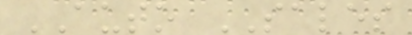AUTO SALES
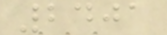2401
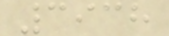3938
